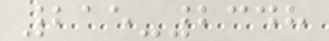215-2348
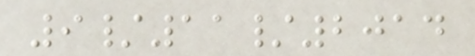9/11/2014
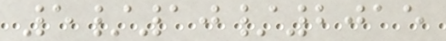5/10/2015
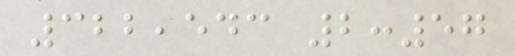322,543 2:57
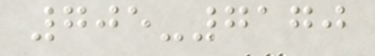705-7170
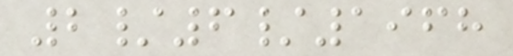2/6/1968
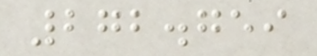272.759
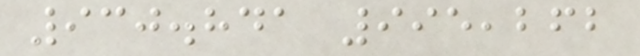930.841 995,262
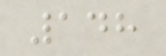148
